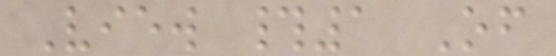View #1 Of
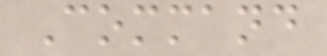Command
